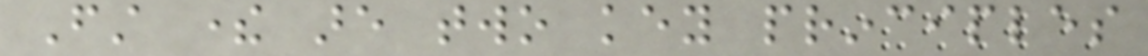First there are two key principles
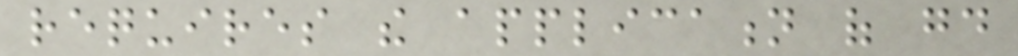requires the application of good
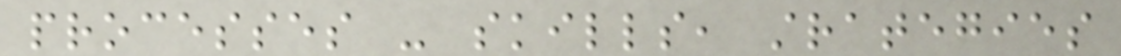processes - skills, strategies
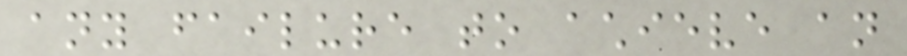any failure to achieve an
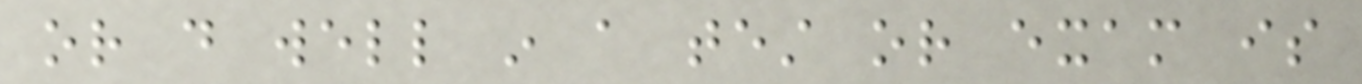or do well in a test or exam is
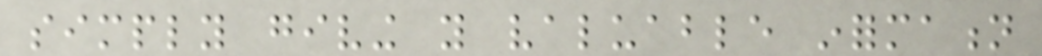simply giving you valuable information
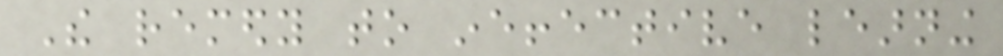The remedy to ineffective learning
